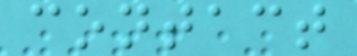contact
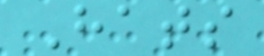Hats
